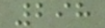298
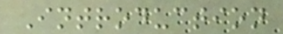Introduction
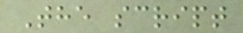The script
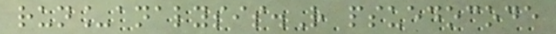run_analysis.R psuedocode
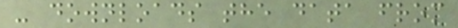- downloads the data from
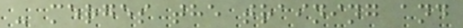- merges the training and
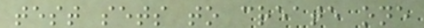test sets to create one
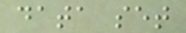data set
